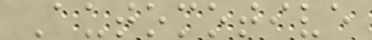Automotive
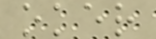oker
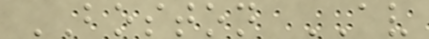BOSTON AV
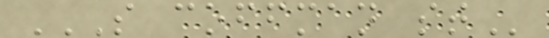S COFFMAN ST
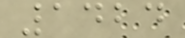1424
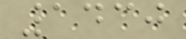1430
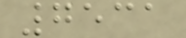7531
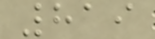819
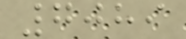7089
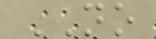NO
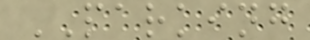PARKING
